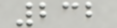232
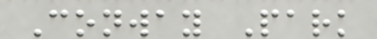Conway Park
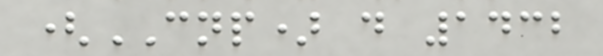(CNP) d 1432
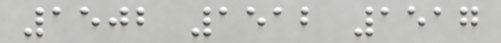1502 1512 1517
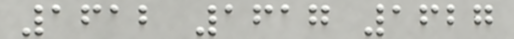1612 1617 1627
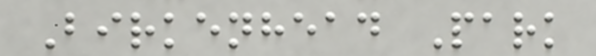Birkenhead Park
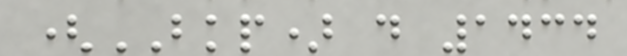(BKP) d 1434
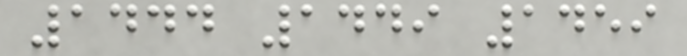1444 1449 1459
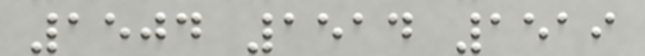1504 1514 1519
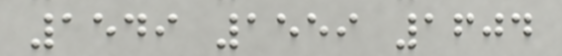1549 1559 1604
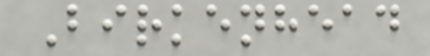Birkenhead
